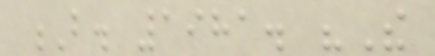B. 1981. "The
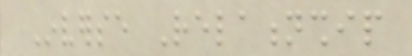Inverse Relationship
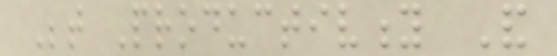Between Productivity And
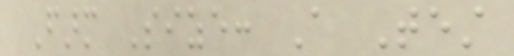Farm Size: A Test
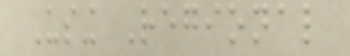Using Regional
